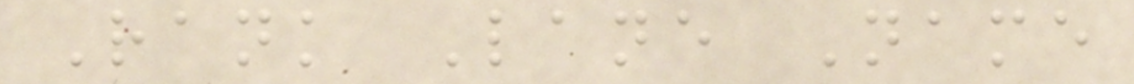Rank Lane Name
